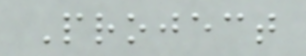Project
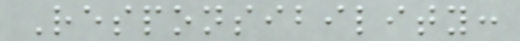Responsibility:
